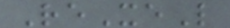ReXeL
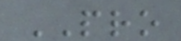PRO
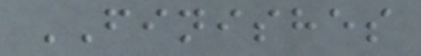FINISHES
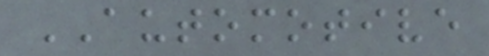AUTOMOTIVE
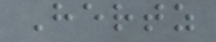Hertz
